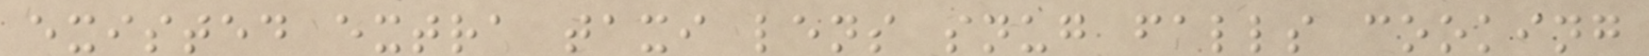existed extra taxi lens snug falls cooking
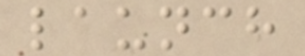launch
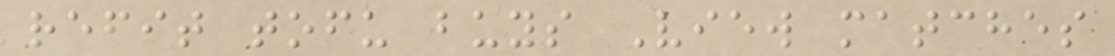refit tofu buys View matches
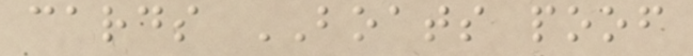cards BOATS poof
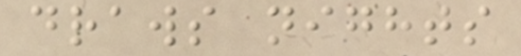draws nights
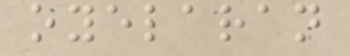oyelaran
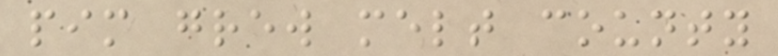pim grew melt county
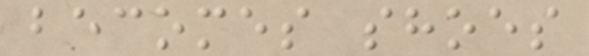becomes shoes
